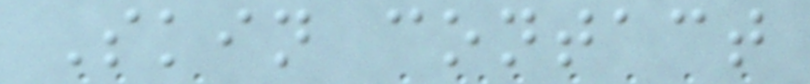Skin contact
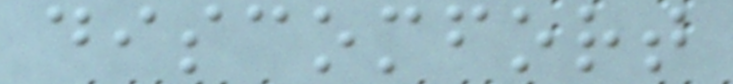discomfort
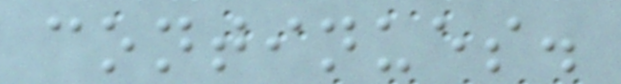continues.
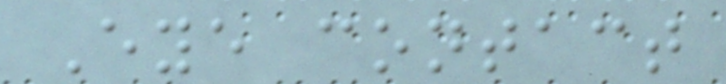Eye contact
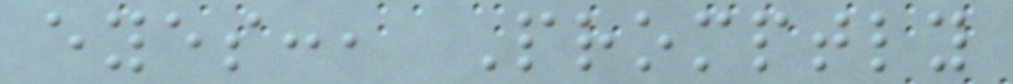eyes:, Promptly
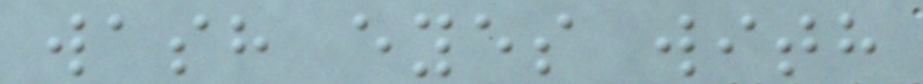wash eyes with
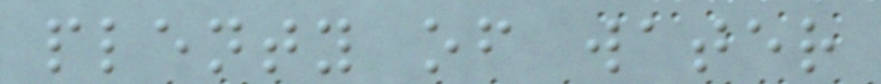plenty of water
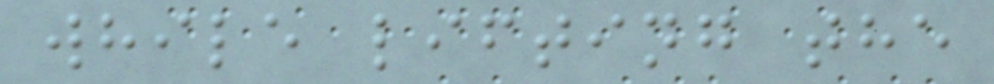while lifting the
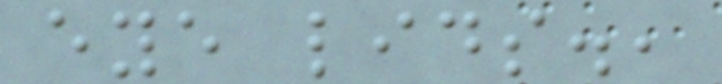eye lids.,
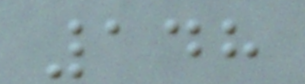148
